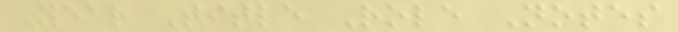Year Title Role Notes
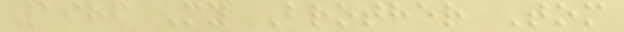1986 My Brother Tom
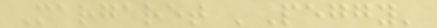Margaret 'Peggy'
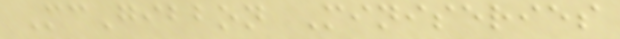McGibbon Miniseries
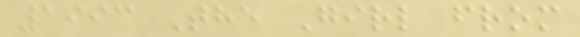1993 The Girl from
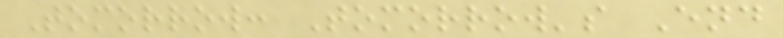Tomorrow: Tomorrow's End
